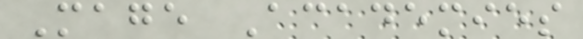Mage Academies
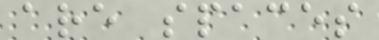are spaces
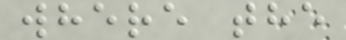where the
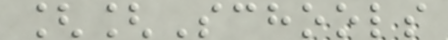[[Schools
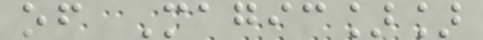of Magic]]
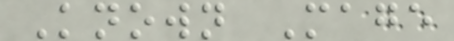Known Mage
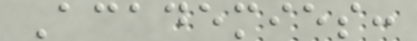Academies:
